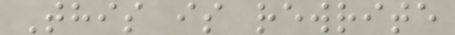This is rewrite
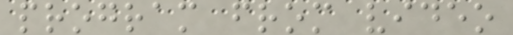program from video
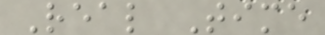Real Time
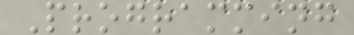Programming
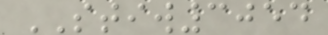STIW3054
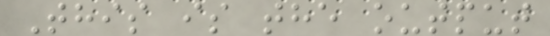This is the output
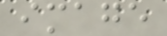image
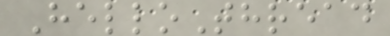HelloThread
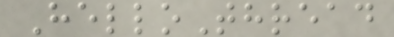HelloThread
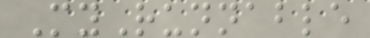MyRunnable
